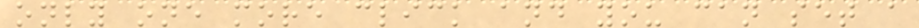only one more click and you can set a
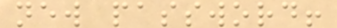new password!
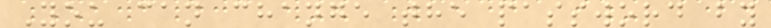You can change the password by
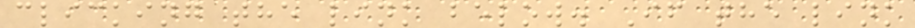clicking the link below. If the link
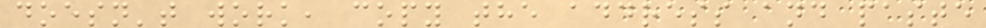doesn't work, copy the address and paste
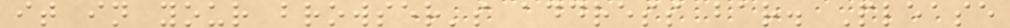it in your browser's address bar. Please
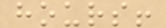hours!
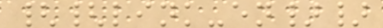{{link-en}}
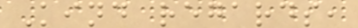Kind regards,
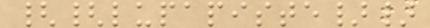{{lupapiste}}
